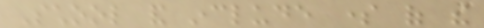School and include some of the
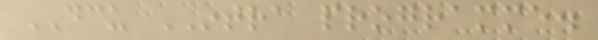DCU INTRA programme.
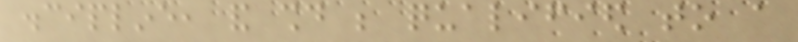discipline, and should be qualified to a
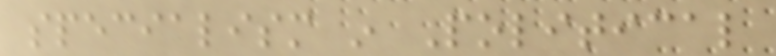specialism in Political
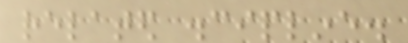related discipline.
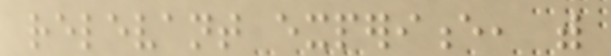relevant experience, with
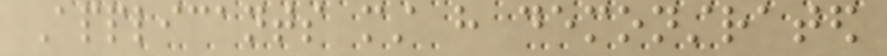Applicants must have demonstrated
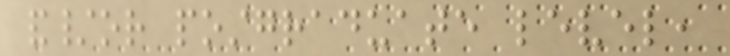and/or postgraduate level,
